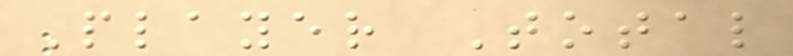Player Total
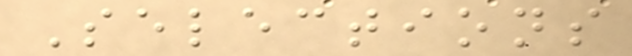Selections
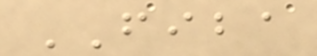FIBA
